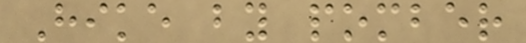Hike by pomber
